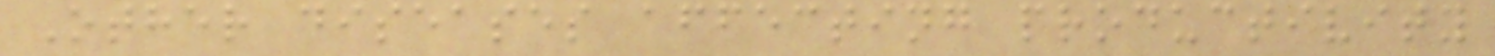Other diseases affecting productivity
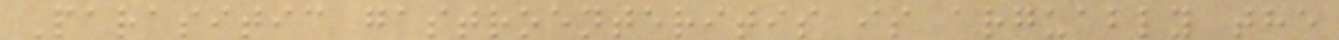Parasitic gastroenteritis is arguably the
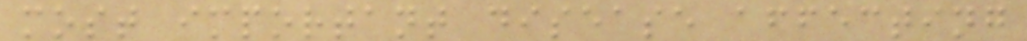most important disease affecting
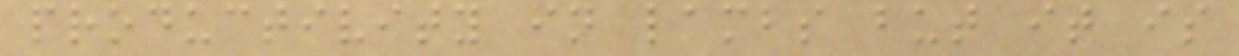productivity in lambs but it is
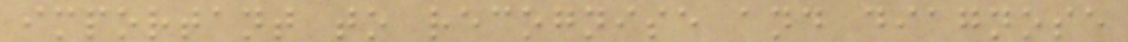important to recognise and diagnose
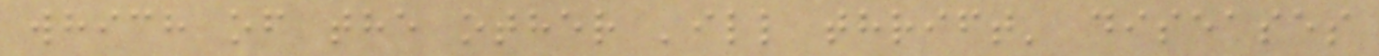which of the other 'ill thrift' diseases
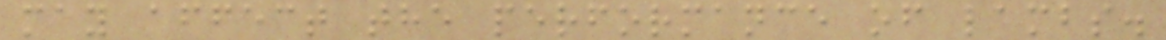may affect the performance of lambs.
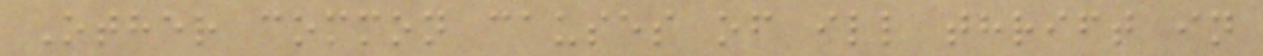Other common causes of ill thrift in
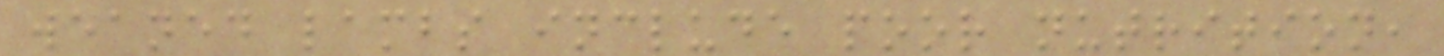weaned lambs include poor nutrition,
